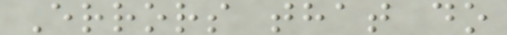Errors that do
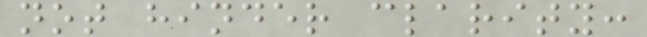not hinder clarity:
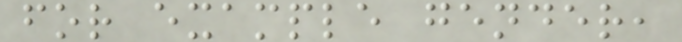for example gender,
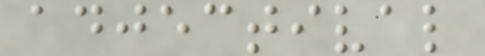adjectival
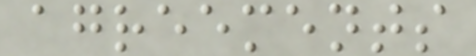agreements
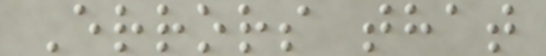Errors that
